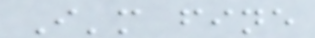I'm fine
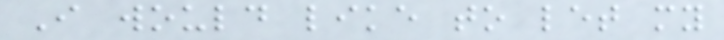I would like to let my
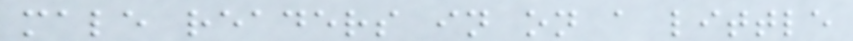male readers in on a little
